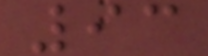93
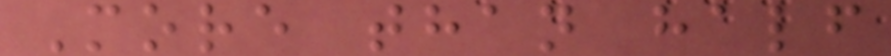More than half
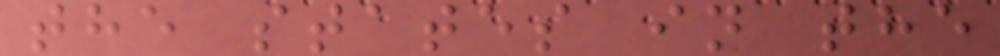the states in the
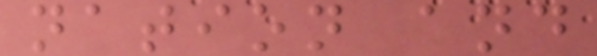nation and
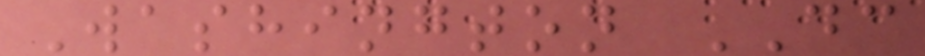Washington DC
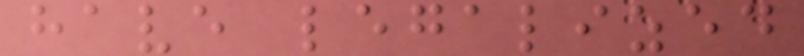have legalized
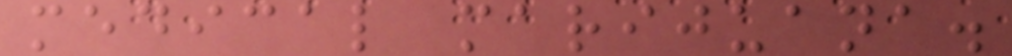medical marijuana.
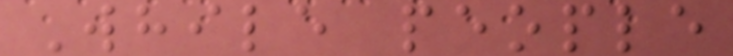While people
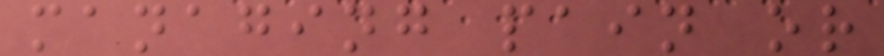managing pain or
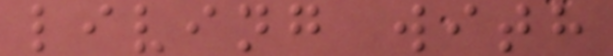living with
